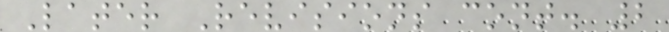Later Revisions cont. 2
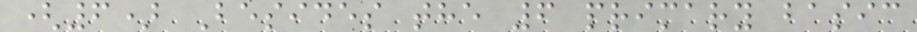(6) Besides the 6 primary basic
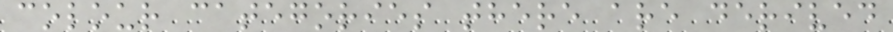colour categories there are derived
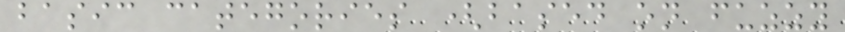basic categories (based on fuzzy
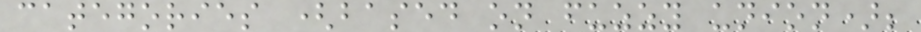categories (based on fuzzy union);
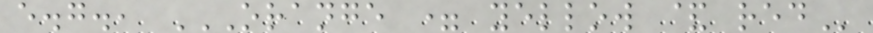e.g., ORANGE = YELLOW & RED
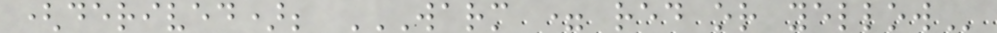(derived); WARM = RED OR YELLOW
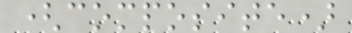(composite)
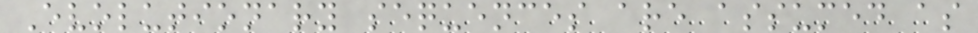Evolutionary sequences are assumed as
